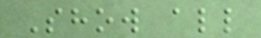Show all
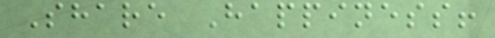Share Happiness!
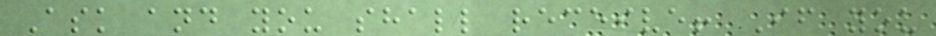Ask and you shall receive! If you
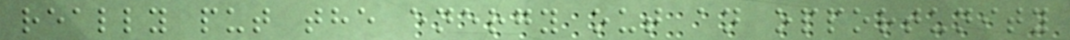really put the energy out an opportunity
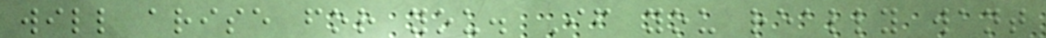will arise for you. If you really want
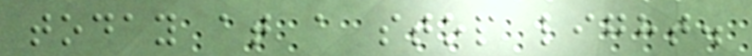today at a stop light.
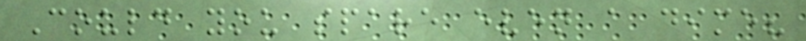Could you spare even a dime?
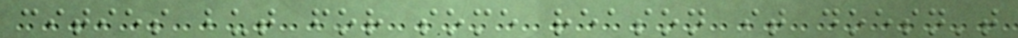cities but for some reason it doesn't
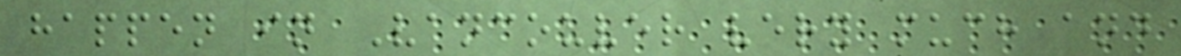happen in Vancouver very much and
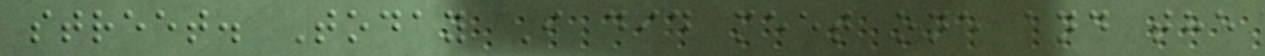street. Today I did meet one and the
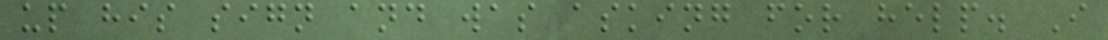up his sign and was asking for help. I
